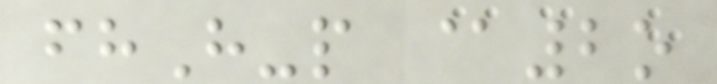fhH-p @2o
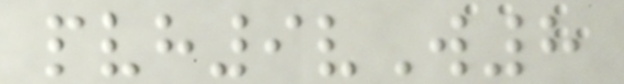pvh9vW8
